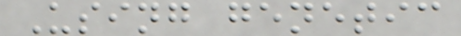Using genetic
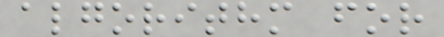algorithm for
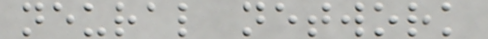neural network
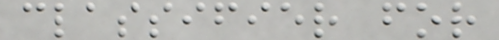classifier for
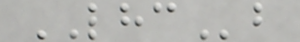LHCb
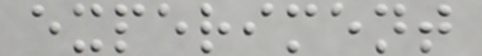experiment
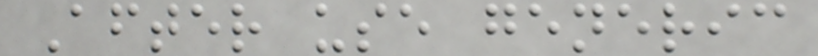After use generic
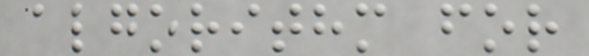algorithm for
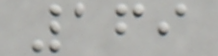169
